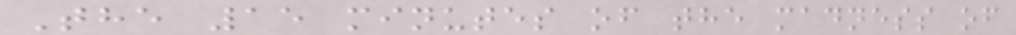The 15 minutes of the madness of
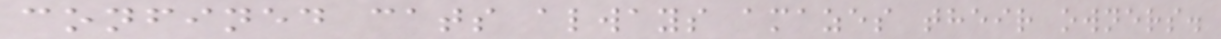confined cats always amazes their owners.
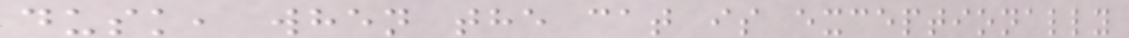dusk, when the cat is exceptionally
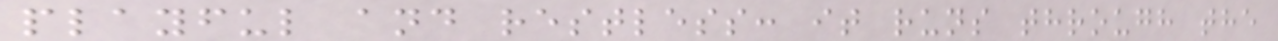playful and restless: it runs through the
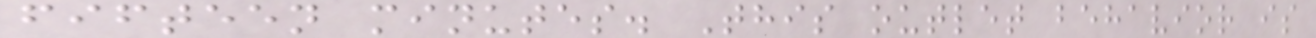fifteen minutes. This outlet behavior is
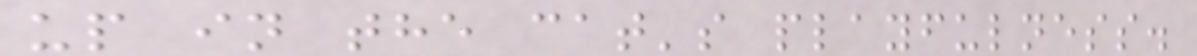up in the cat's playfulness.
